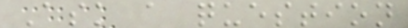Ask a question
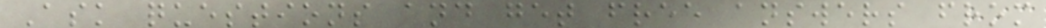Ask questions and get free answers from
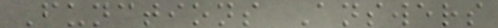Functions Answers
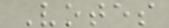Votes
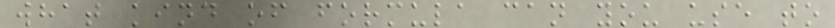what kind of formula can you use to
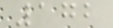172
